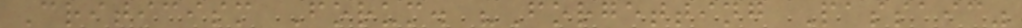Criticism Forum. "Forgetting Passaic"
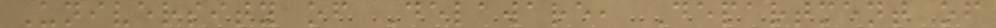University of Delaware, Department of
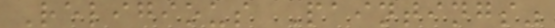Religious Paintings"
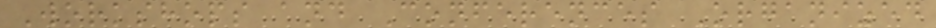Workshops and Conferences Organized
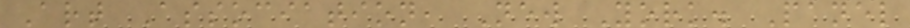Art Association, New York. Panel
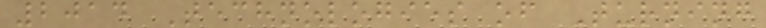2014 Technologies of Turning
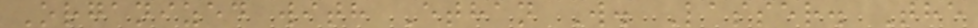Organized with Ethan W. Lasser. The
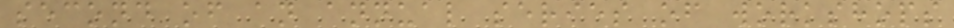second of an annual series of workshops
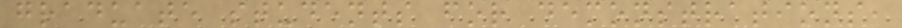graduate students for demonstrations,
